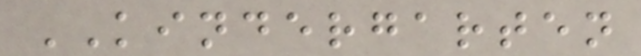KINDERGARTEN
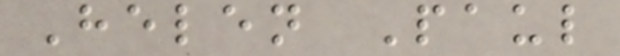Helen Paul
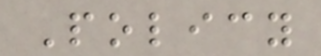Policy
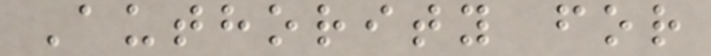Authority for
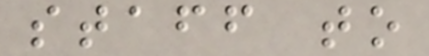staff to
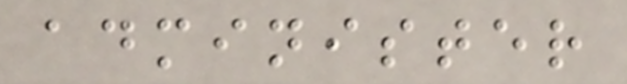administer
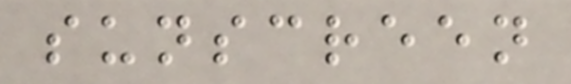sunscreen
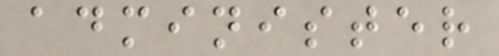administer
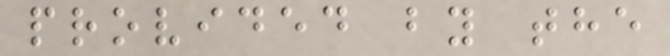provided by the
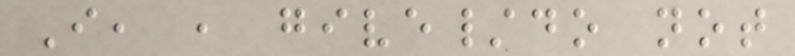I, , give/do not
